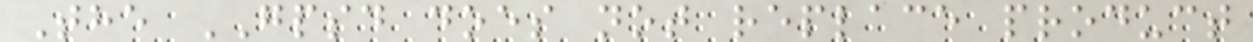The GPSD does not replace product
